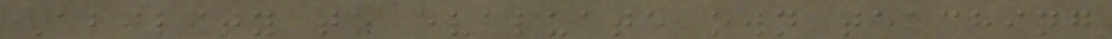Ability to evaluate own teaching
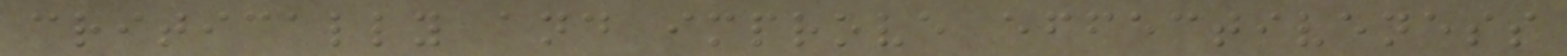critically and improve effectiveness
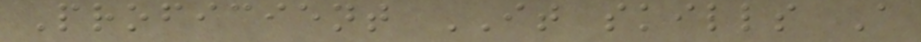Proficient IT skills A
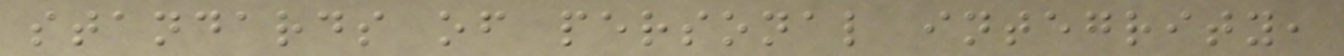standards of personal integrity,
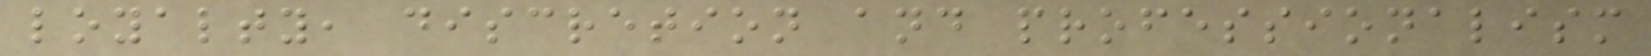loyalty, discretion and professionalism
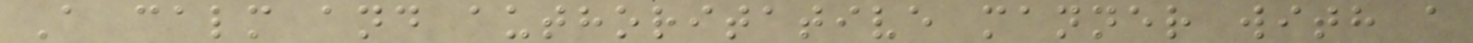A calm and authoritative manner with a
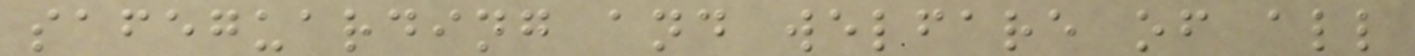safeguarding and welfare of all
